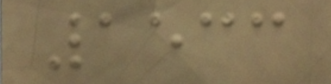1533
